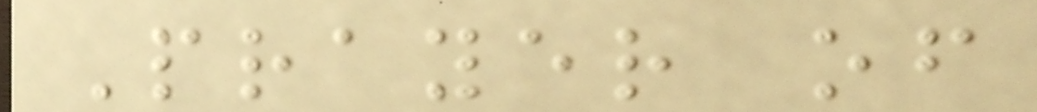Prayer of
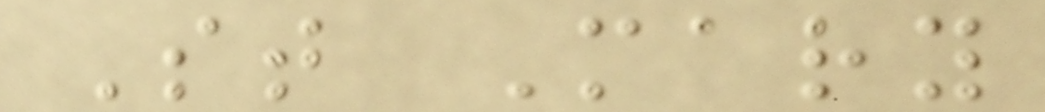St Mary
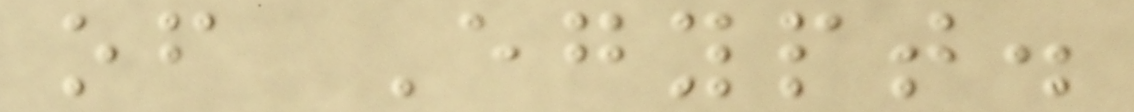of Egypt.
